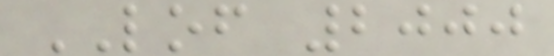LOF 2000
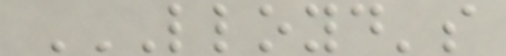LLOYD'S
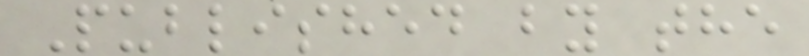Published by the
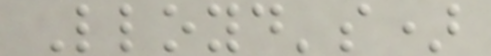Lloyd's)
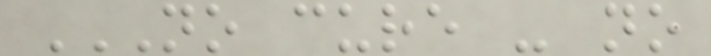NO CURE - NO
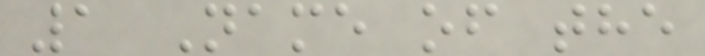1 Name of the
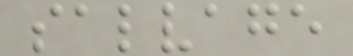salvage
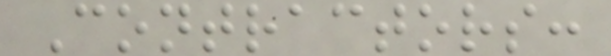Contractors:
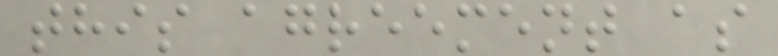this agreement as
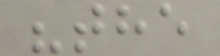"the
